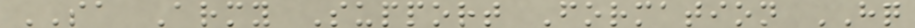SA Army Support Formation HQ
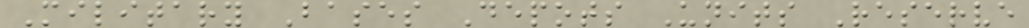Military Bases Depots Units Reserve
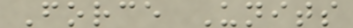Force Units
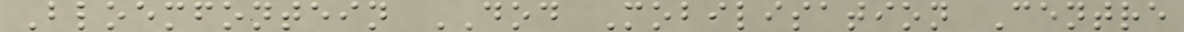Bloemfontein DOD Mobilisation Centre
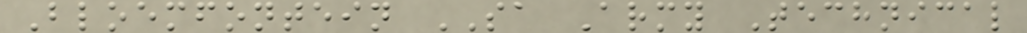Bloemfontein SA Army Technical
